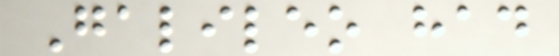Galileo had
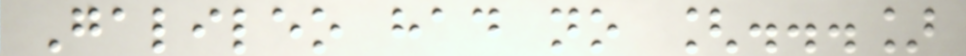Galileo had no [...]
